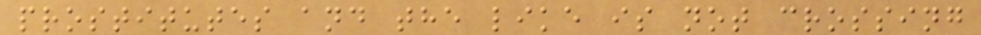prostitutes and the like is not crossing
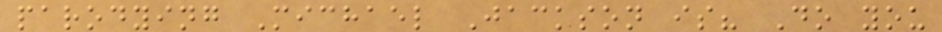parodying Michael Jackson is? Do you
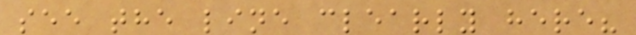see the line clearly here?
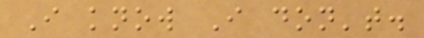I know I don't.
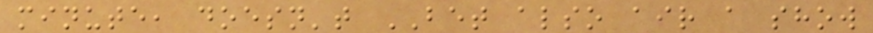minute, doesn't BET also air a show
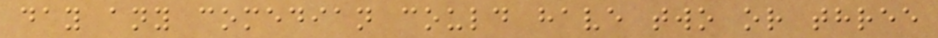day any comedian could have two or three
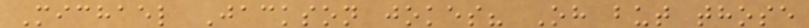Michael Jackson jokes? Oh but those
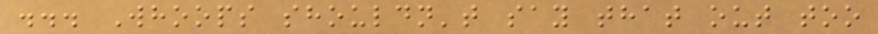... Whoops shouldn't say that out too
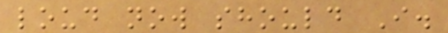loud now should I.
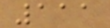111
